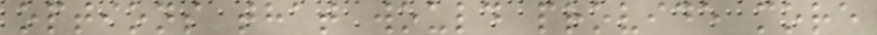options that would provide more
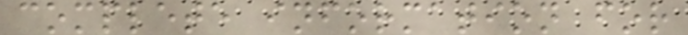complete information for
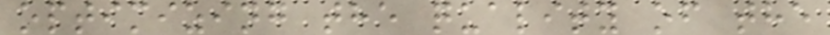optimizing the quality of the
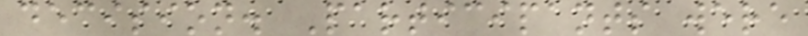decision. Participants were
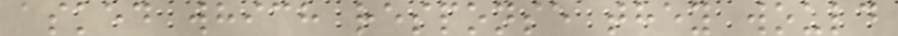asked which response they would
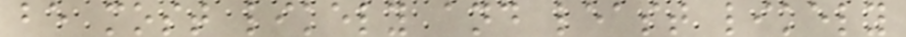be most likely and least likely
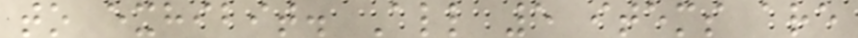to exhibit. All 5 items are
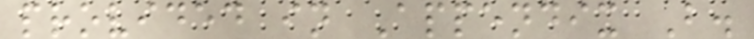provided in Appendix B.
